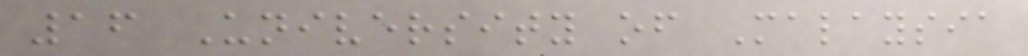16 University of Malaysia
